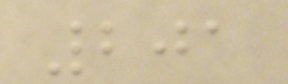201
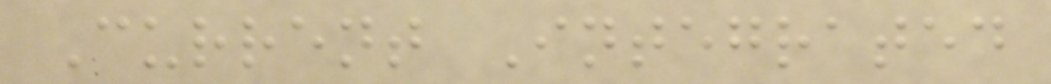Current Integrated
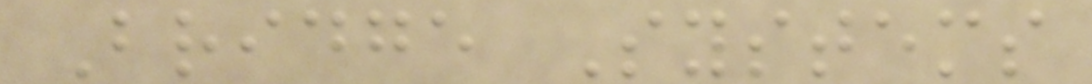Bridge Systems
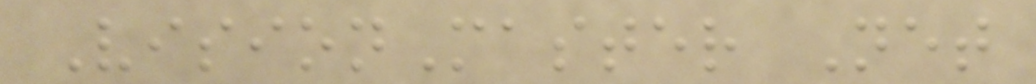VisionMaster Net
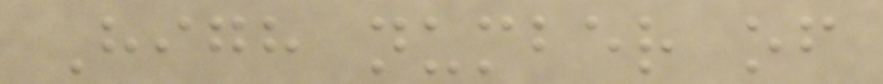High number of
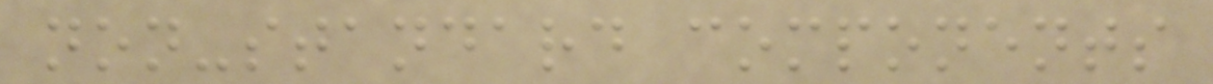non-standard components
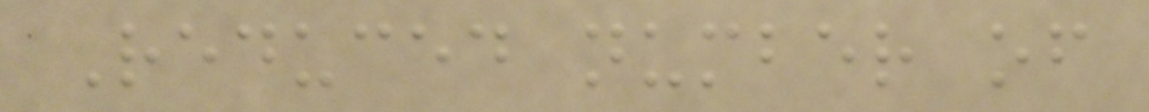Reduced number of
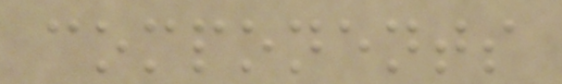components
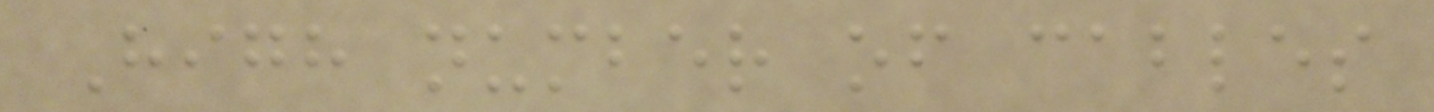High number of cables
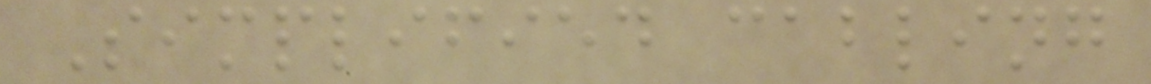Simplified cabling
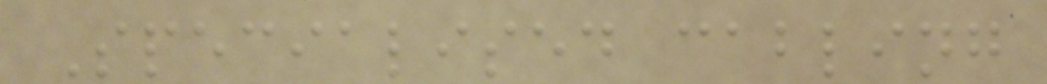Specialised cabling
